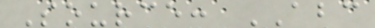Source: ABC
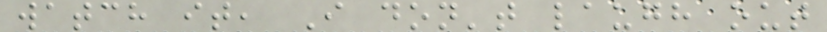watch it, I don't laugh out
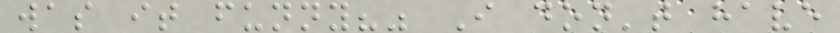was it funny?" I don't have
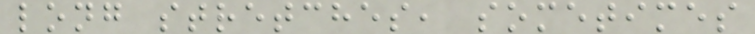long stretches, sometimes
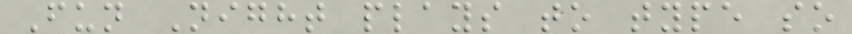Fun Night plays to type so
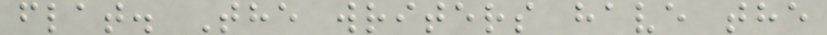flat. The writers have the
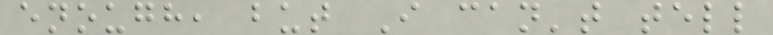enough, but I can't tell
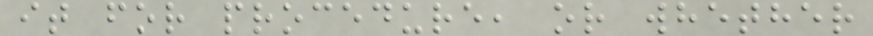it for procedure, or whether
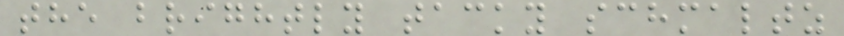the brightly tacky schmaltz
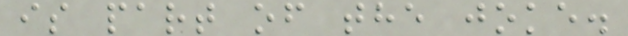is part of the joke.
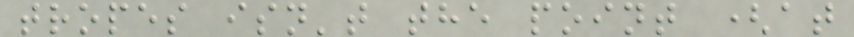tropes isn't the point (at
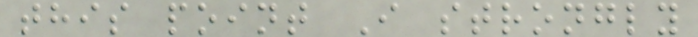this point I strongly
